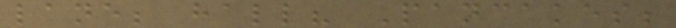lane; hall? Pancakes;
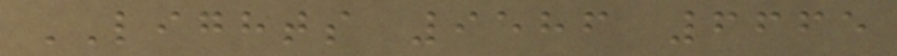LIGHTS 9586 6665
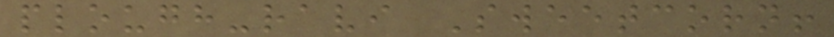plough-ravi Sweetcorn!
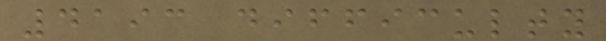4193 difficulty
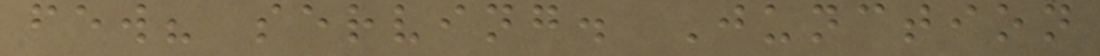few? serving. Junction
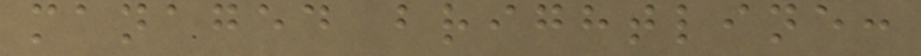managed brightline:
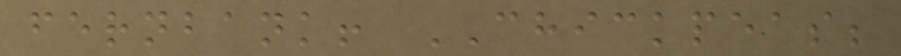fernbank! CHICKPEAS;
